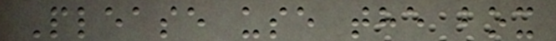Please use the box
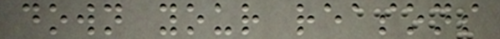down your reasons
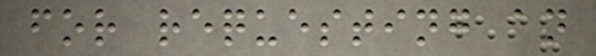for requesting an
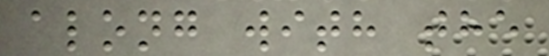along with the
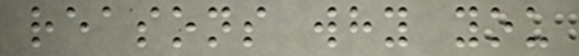reasons why you
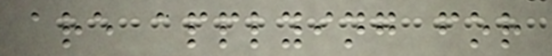are applying for
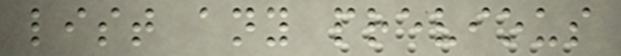list any previous
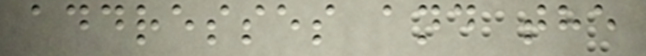addresses and the
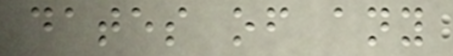dates of any
